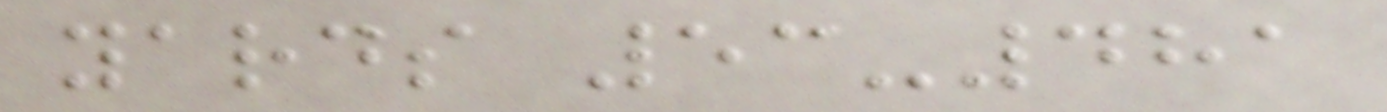yards 53-481
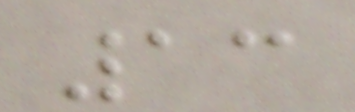13
